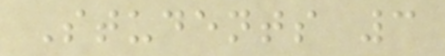Students 3
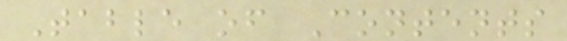Table of Contents
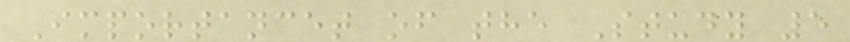Importancet of the Study 5
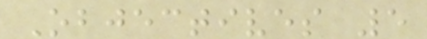Objectives 5
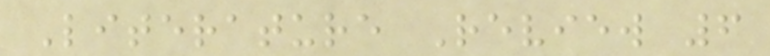Literature Review 6
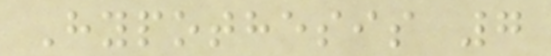Hypothesis 7
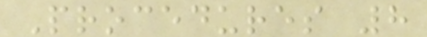Procedures 8
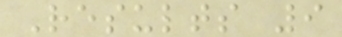Results 9
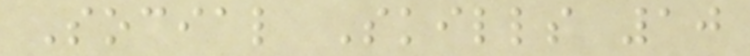Social Skills 10
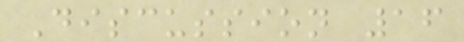Discussion 16
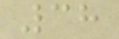38
